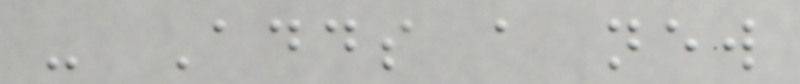- Adds a new
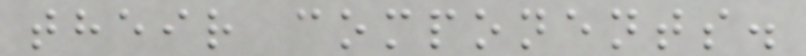their components.
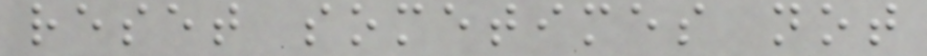reset sometimes not
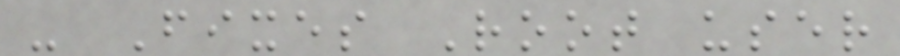- Fixes Root user
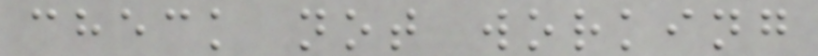check not working
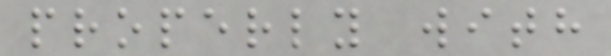properly with
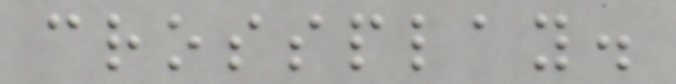crossplay.
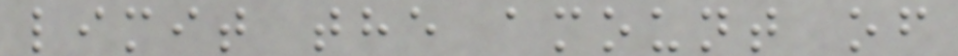limit the amount of
